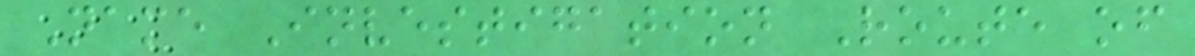Name Investigation Route of
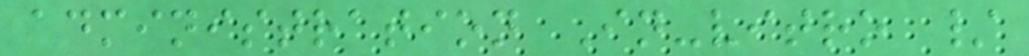administration In-vitro /
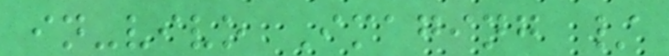in-vivo Imaging /
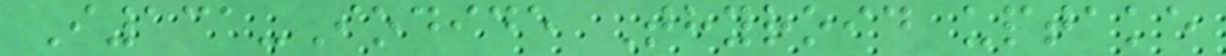I131-Iodide Thyroid uptake
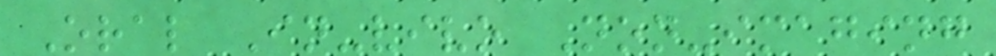Oral In-vivo Non-imaging
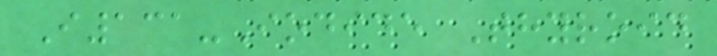I131-Iodide Thyroid
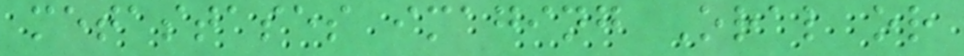metastases imaging Oral or
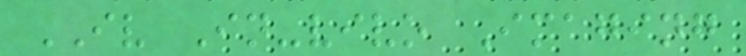IV In-vivo Imaging
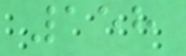158
